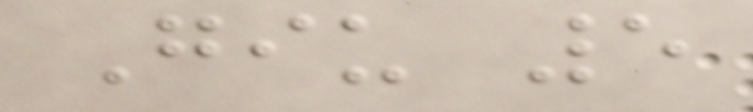Giu 5
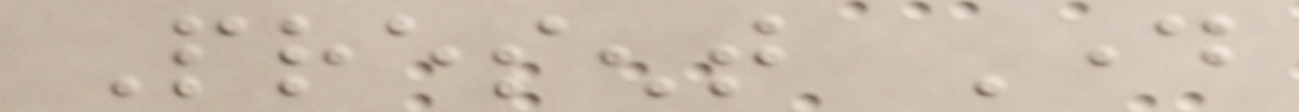Present Day
